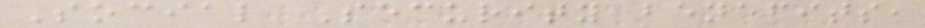Social Security benefits,
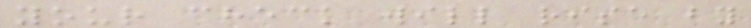your check will rise by
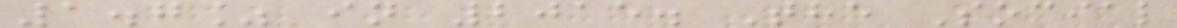1.7% in 2015. The Social
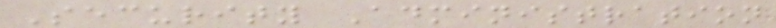Security Administration
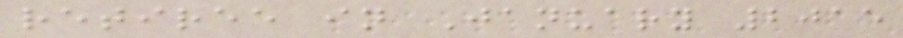retiree in January 2015
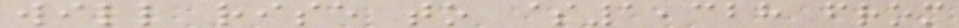will rise to $1,328 from
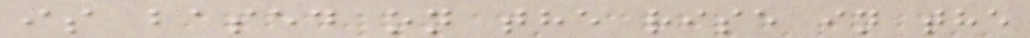is based on the rise in the
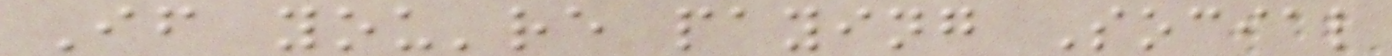If you're paying Social
